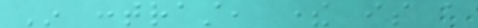In contrast, there is a
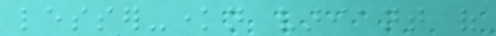lesser-known variant of
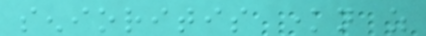senioritis known as
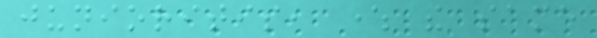junioritis, where the same
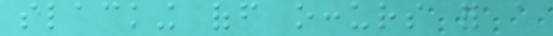slacking off occurs for a
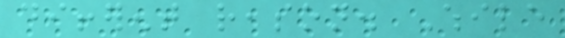different reason. While
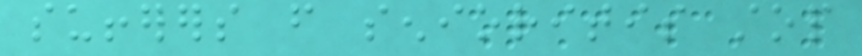sufferers from senioritis stop
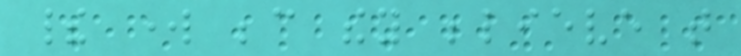their work because they believe that
